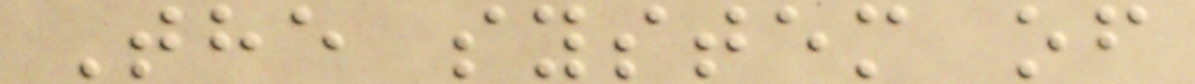The system of
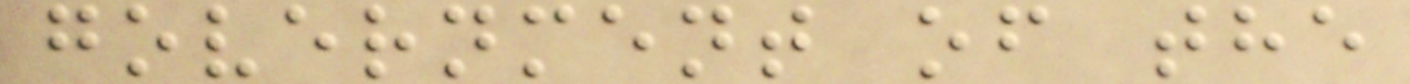government of the
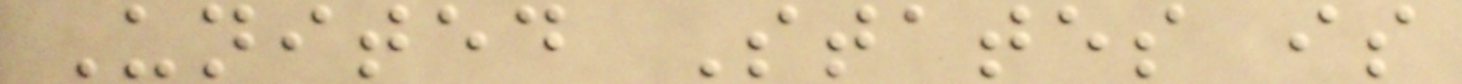United States is
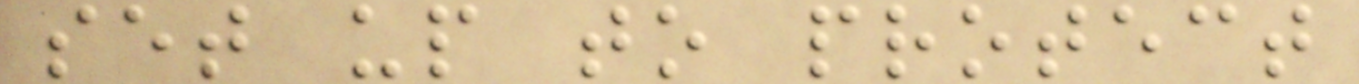set up to protect
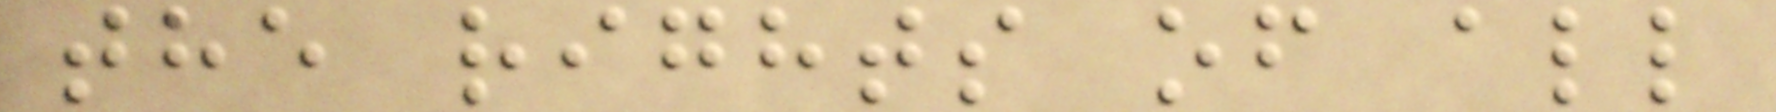the rights of all
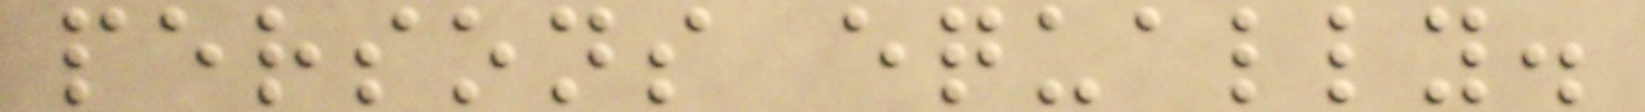persons equally.
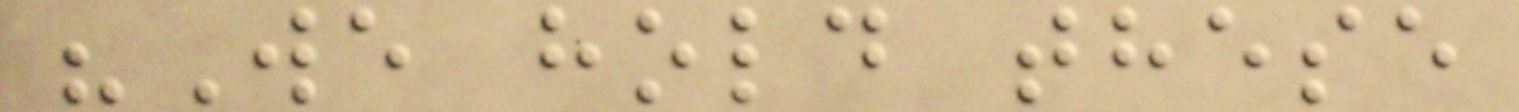"We hold these
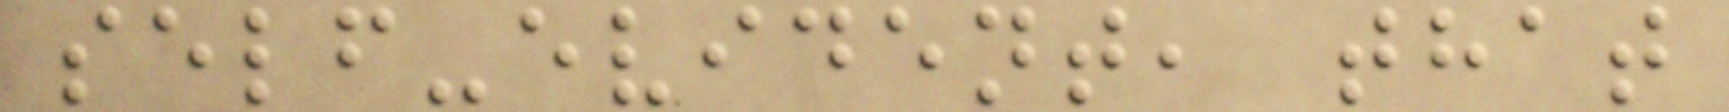self-evident, that
